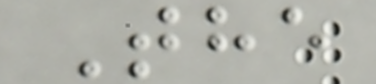The
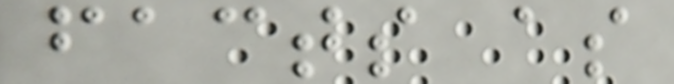facts as
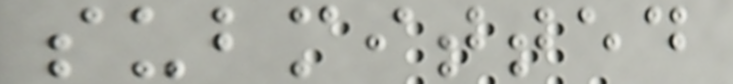submitted
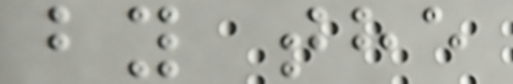by the
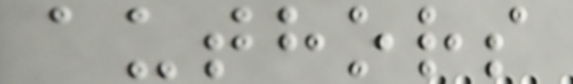authors
